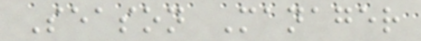Season Manager
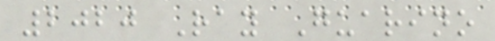2020 Ray Guarino
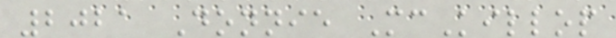2021 Donnie McKillop
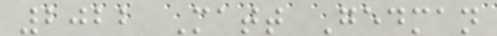2022 Matt Gedman
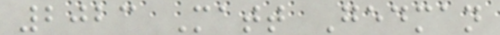2023 Matt Gedman
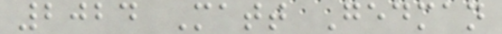2024 Matt Gedman
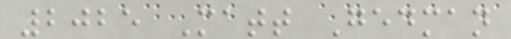2025 Matt Gedman
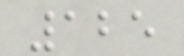125
